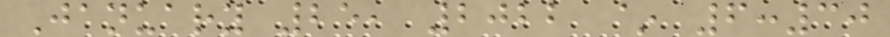January 25, 2022 ~ 6:30
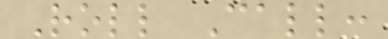Roll Call:
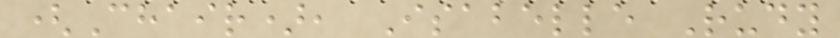(Chair), Isabelle Rudy
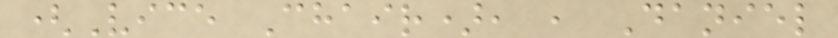(Vice Chair), , Daniel
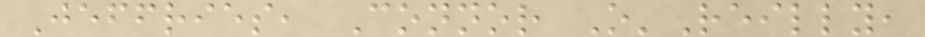Jeffries, Connor O'Reilly,
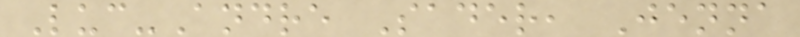Luc-Andre Sader, Jenna
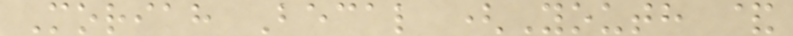Moriah Becal (Youth &
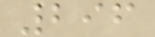296
